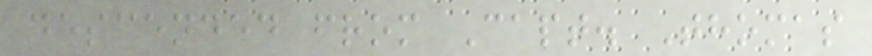descended from Capt. Thomas
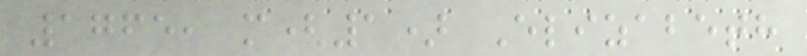1765, m(1) Elizabeth
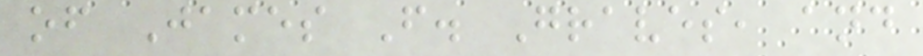of James F. Graves, and
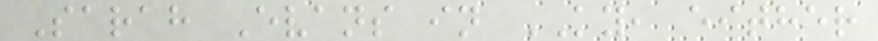Sarah Evans in KY, either
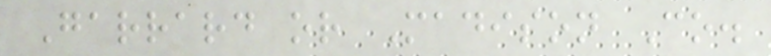Garrard or Madison Co.
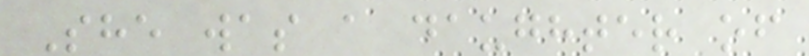She was a daughter of
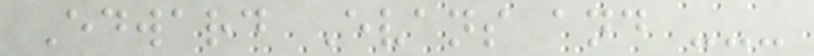Edward Evans and ---
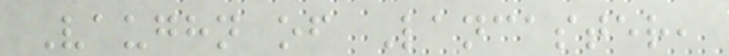Vaughn of Lancaster,
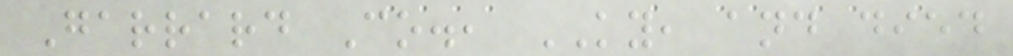Garrard Co., KY, and died
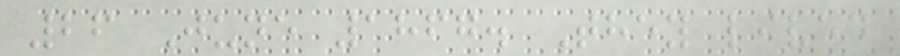26 June 1867. They lived
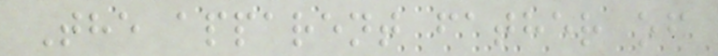The apparent father of
